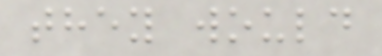they would
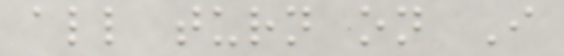all turn on I
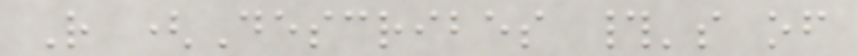R (Describes #'s of
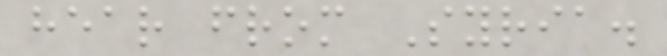hear from Syria.
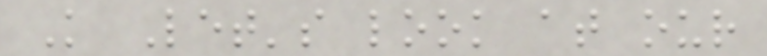K Let's look at our
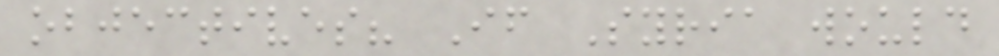objectives? If Syria would
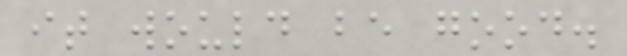it would be good.
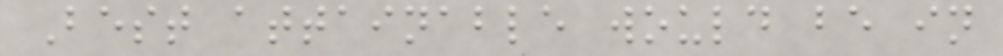Best attainable would be in
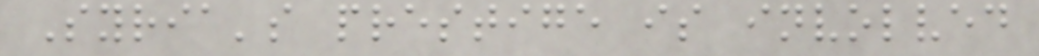Syria's prestige is involved
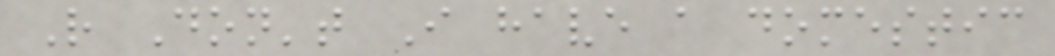R Don't I have a domestic
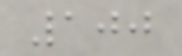100
